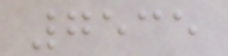7535
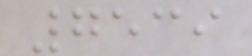7539
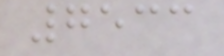7533
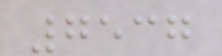7537
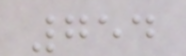754
